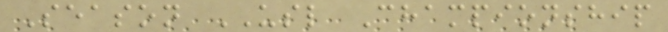Season USL Championship
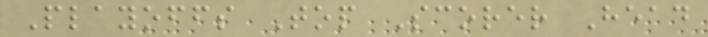Playoffs Top Scorer Head
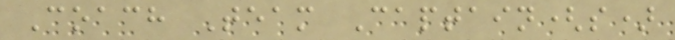Coach Team Captain(s)
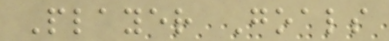Player Goals
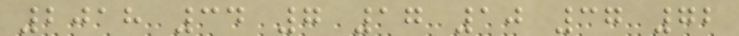2018 34 7 17 10 37 72
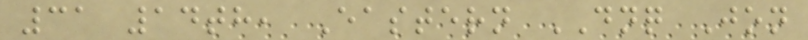31 14th, Eastern DNQ Jon
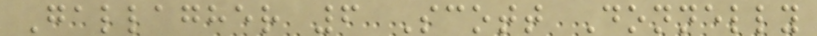Gallagher 6 Scott Donnelly
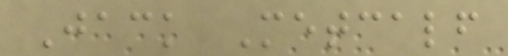Jack Metcalf
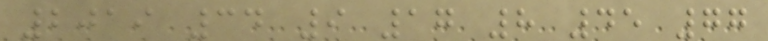2019 34 9 17 8 45 77
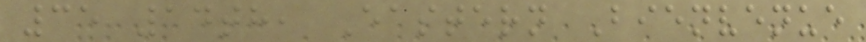35 14th, Eastern Bienvenue
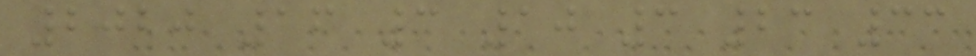2020 16 3 10 3 23 33
